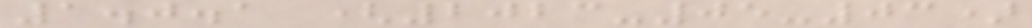1.0.1 (2023-05-03)
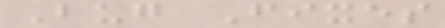Bug Fixes
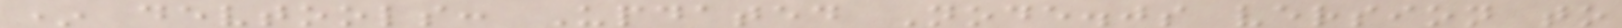* devtools: Updated Node.js version to
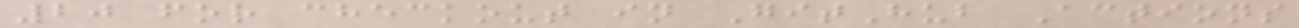20 for checkout in GitHub Actions
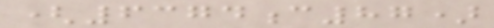(6374c87)
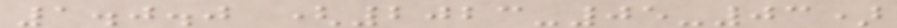1.0.0 (2023-05-03)
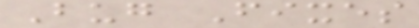Bug Fixes
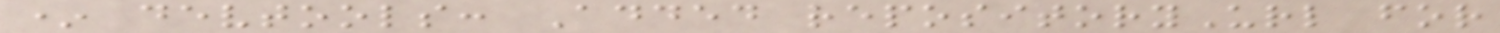* devtools: Added repositoryUrl for
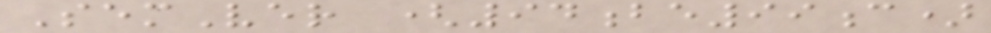SemVer (94be99c)
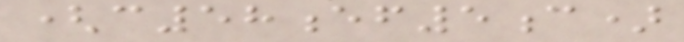(c58ef5c)
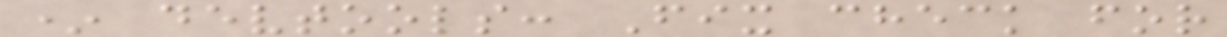* devtools: Fix check for
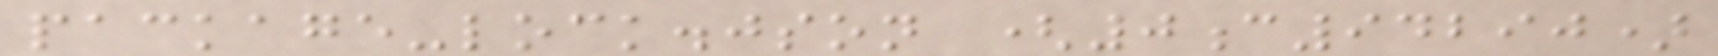package-lock.json (0c94290)
